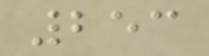253
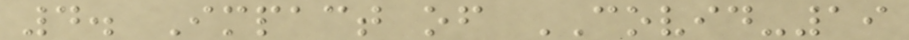4. Impact of COVID-19
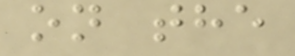on the
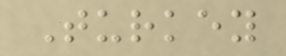Turkey
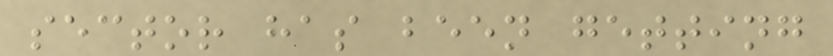sector has been getting
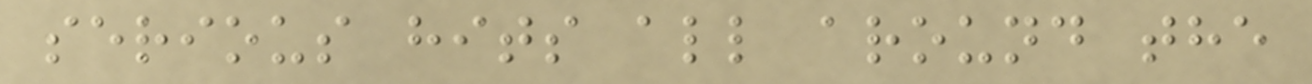serious hits all around the
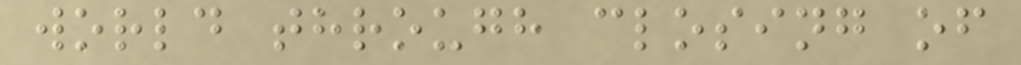world through closing of
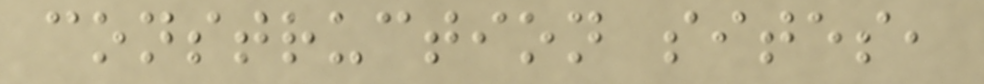construction sites,
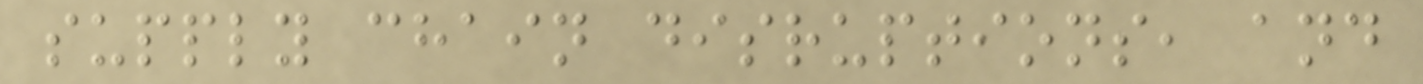supply chain disruptions, and
